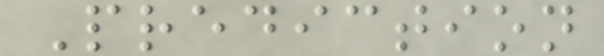Prediction
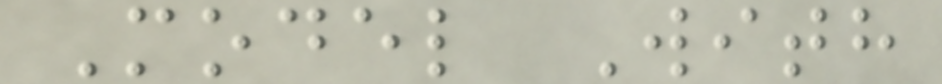Model With
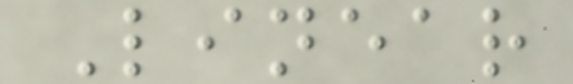Linear
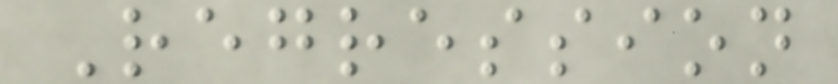Regression
